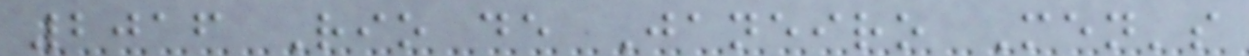2016 Rio de Janeiro Men's
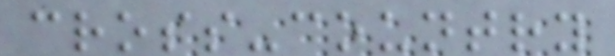cross-country
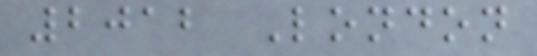2012 London
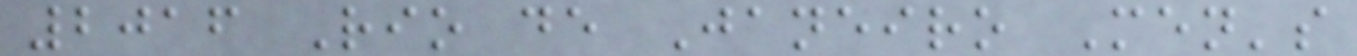2016 Rio de Janeiro Men's
